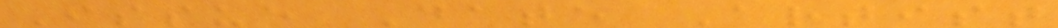Issue Date Artist
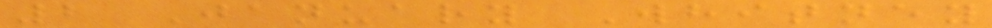2 January Whitney
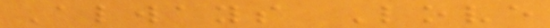Always Love
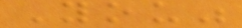You"
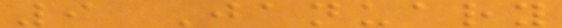9 January
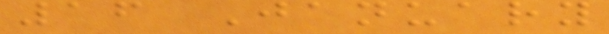16 January
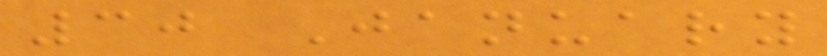30 January
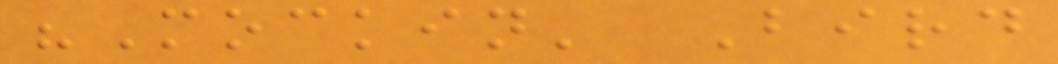"Mockin' Bird
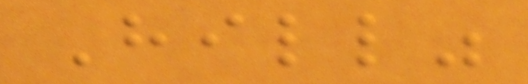Hill"
